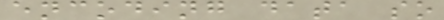encoding data so
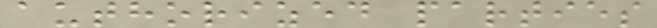authorized parties
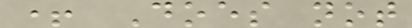+ Does not
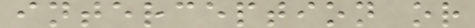interception or
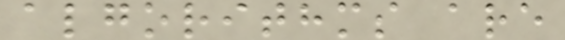algorithms are
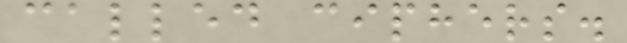called ciphers.
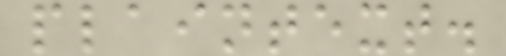plaintext.
